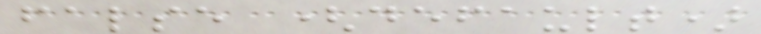false (default)
